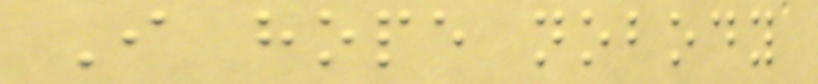I hope nobody
